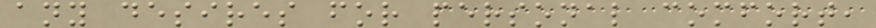any desires for personal comfort,
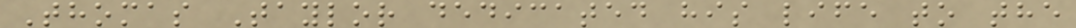Thomas Taylor dedicated his life to the
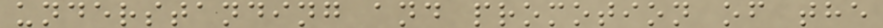understanding and promotion of the
